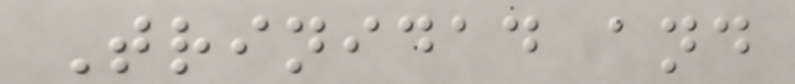Trinidad and
